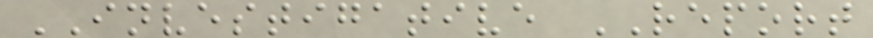INVESTIGATIVE REPORT
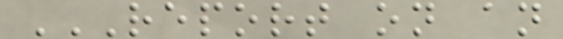REPORT ON AN
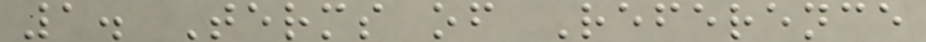1. Terms of Reference
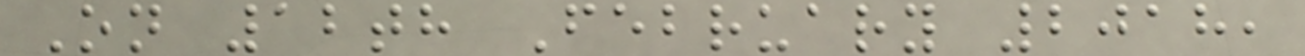On 12th February 2018,
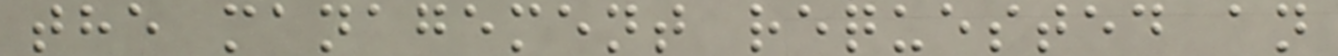the management requested an
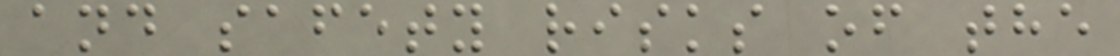and safety risks of the
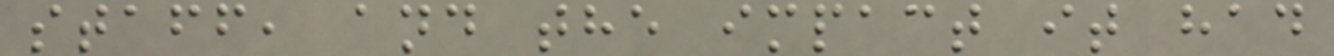staff, and the impact it had
